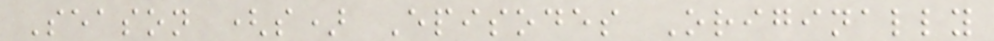Season (s) Episodes Originally
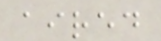aired
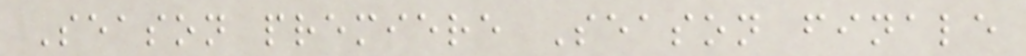Season premiere Season finale
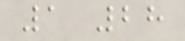1 28
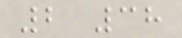2 38
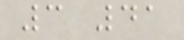3 41
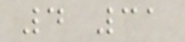4 31
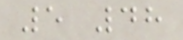5 48
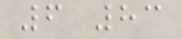6 83
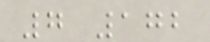7 172
